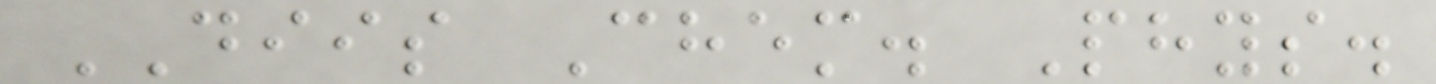DIIS Chem. Phys.
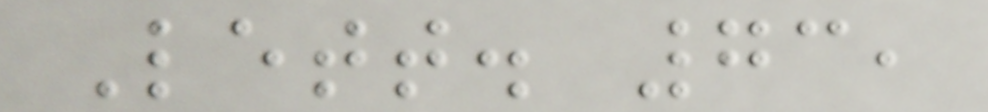Lett. 73,
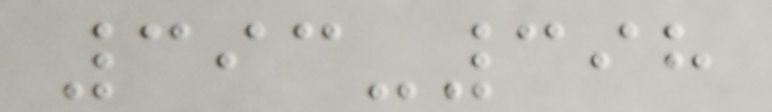393-398
